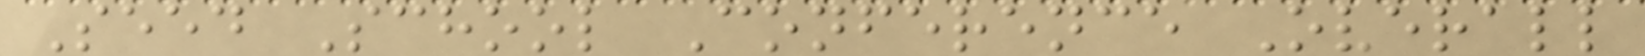Seed School Conference Overall
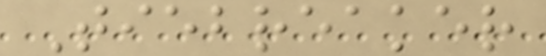Tiebreaker
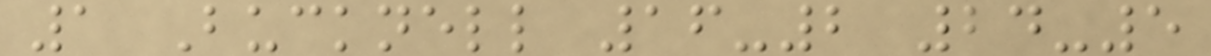1 Bucknell 16-2 24-5
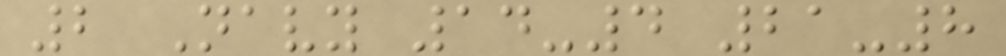2 Navy 14-4 21-8
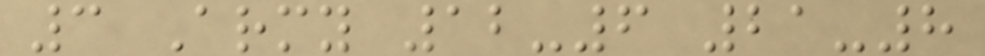3 Army 12-6 21-8
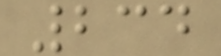234
